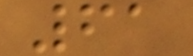61
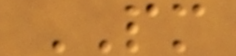PM
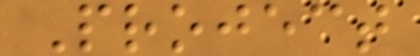Project
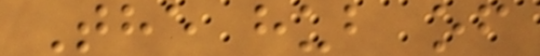The hub of
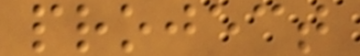project
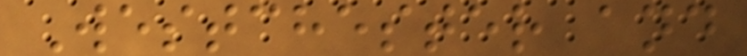Westchester and
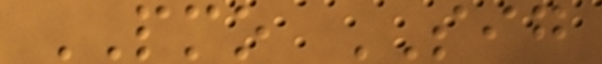PMO SIG
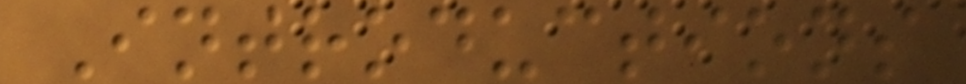Introductions
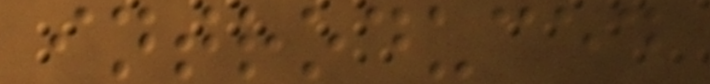introduced
